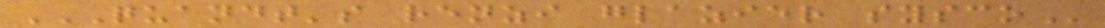QUANDT'S RENZI GLAZIER SYSCO
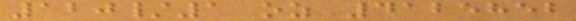120/1 oz 4125852
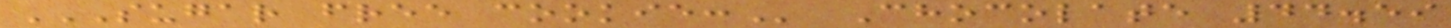SUGAR FREE COOKIE: Chocolate 44.59
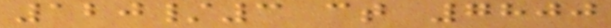120/3 ct 7800
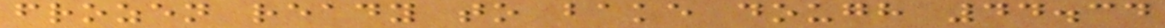frozen ready to bake dough 44.34
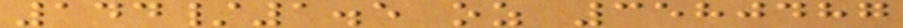144/1.5 oz 3580487
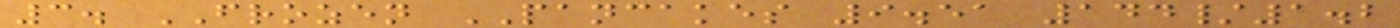3. FROZEN PANCAKES 9.51 144/1.2
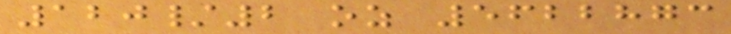120/2 oz 5622873
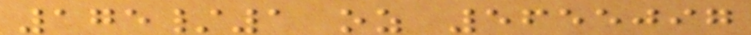175/1 oz 5655097
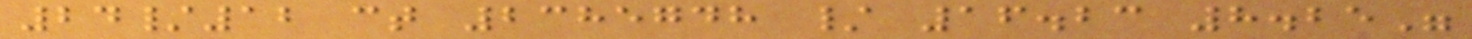24/12 ct 2385748 / 16.23 8.25"
